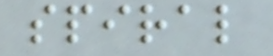spiral
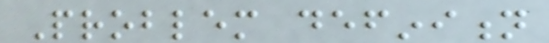Problem definition
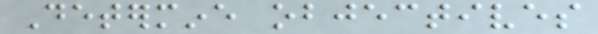Determine objectives
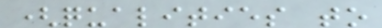(qualities to
